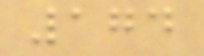174
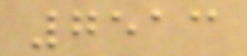7513
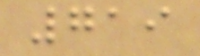719
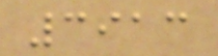3913
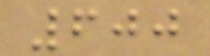600
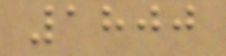1800
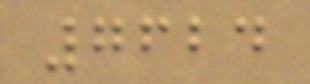7624
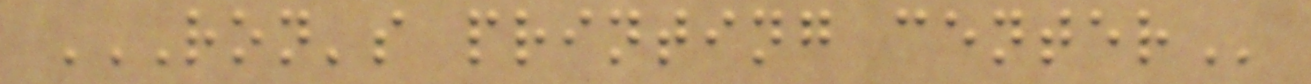RON'S PRINTING CENTER
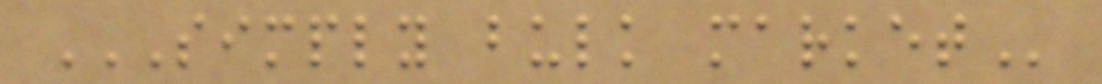SIMPLY BULK MARKET
